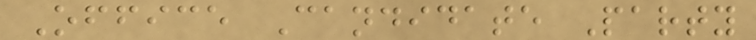Office Candidate Party
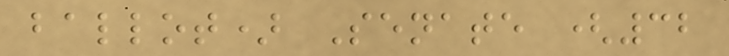ballot) Senate (32
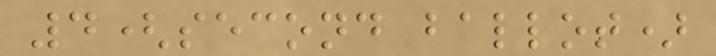4(second ballot)
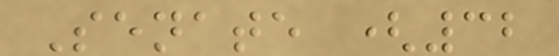Senate (32
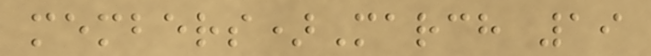members)March 19
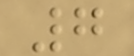7
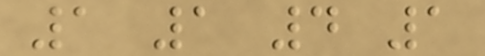1 1 4 1
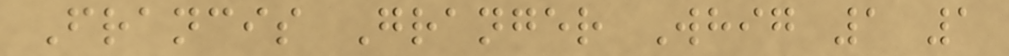Francis Granger Whig 1 1
